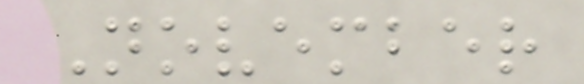November
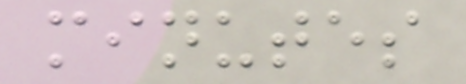minutes
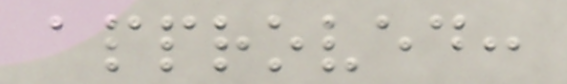approved:
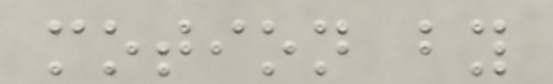motion by
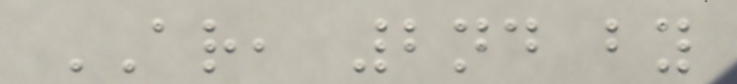AR, 2nd by
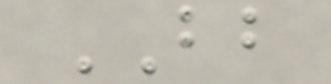BB
